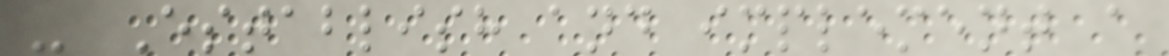- Establish and implement a
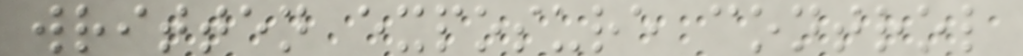written exposure control
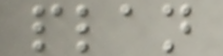plan
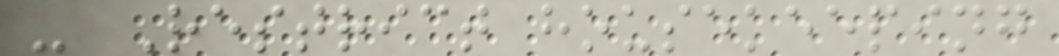- Restrict housekeeping
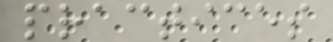practices
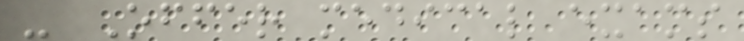- Offer medical exams
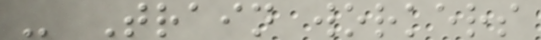- Train workers
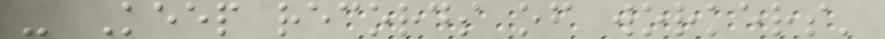- Keep records of workers'
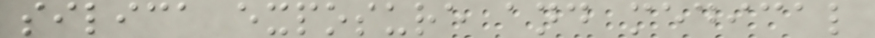silica exposure and medical
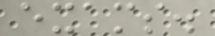exams.
